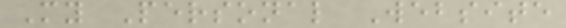My Personal Website
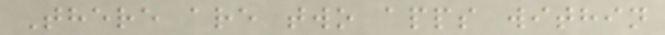There are two apps within
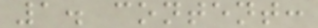1. content:
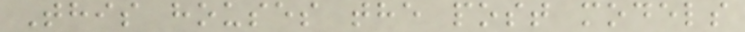This houses the post models
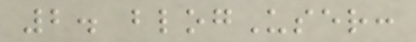2. blogUser:
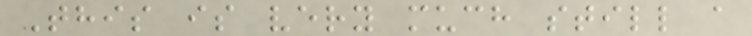This is very much still a
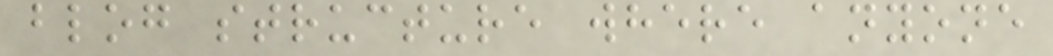blog structure where anyone
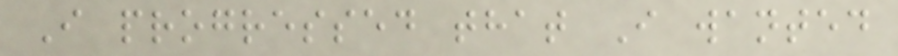I progressed that I wanted
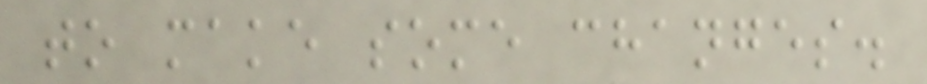to make some changes.
